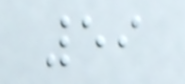59
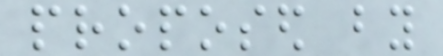proposed by
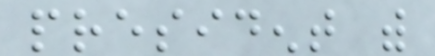president with
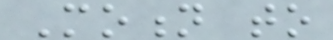Motion to
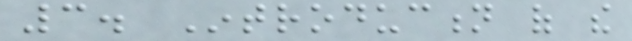3. Introduction of the
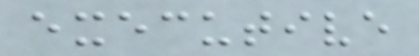executive
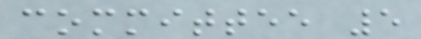committee 5
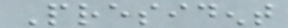President
